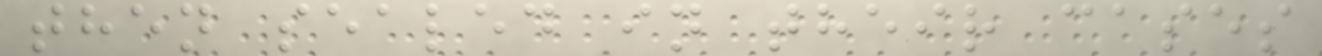then sealed in their cases
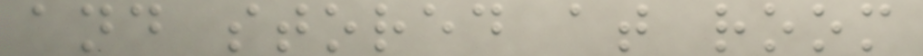and stored at room
